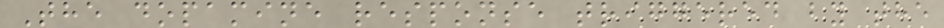The dopamine response triggered by the
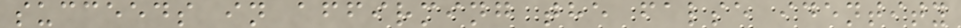succeeds in affirming the false identity
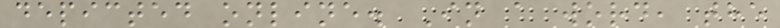depicted online. In a word, the
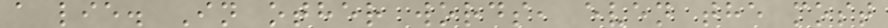a lie. In other words, even the most
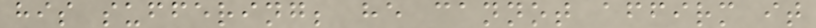his suffering; he cannot affirm it
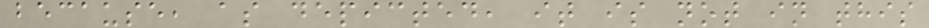because, as depicted, it is not in this
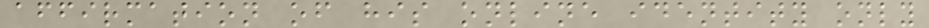affirmation of his online identity only
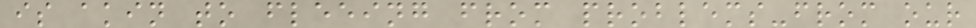is akin to fleeing from problems-from our
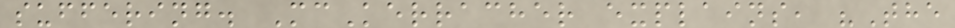suffering. McKerracher explains, "The
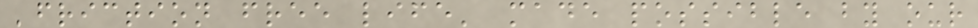'friction free life' made possible by our
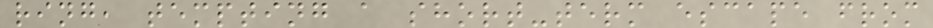ring, tempting a short-term escape from
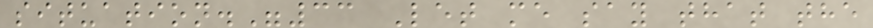situation."33 Let me say that the
